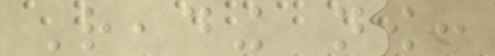Reading now:
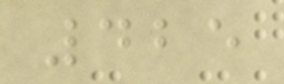425
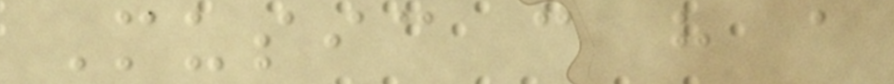Music can have a
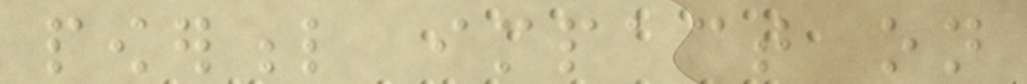powerful impact on
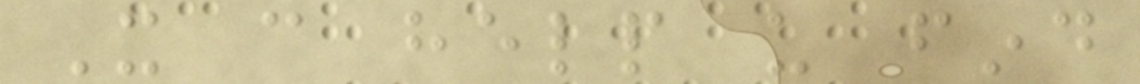It can help us find
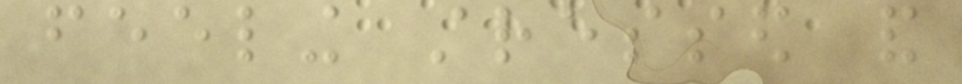feeling stressed and
